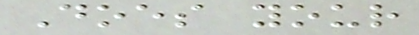Does your
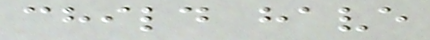child have
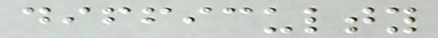difficulty
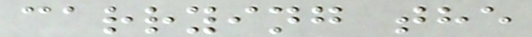carrying the
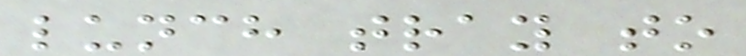lunch tray to
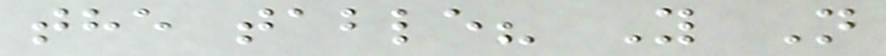the table? Y N
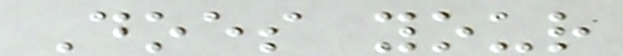Does your
